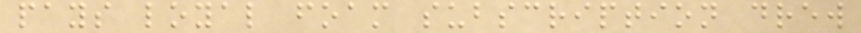pays loyal foam subscription drew
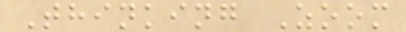Thinking Zoom
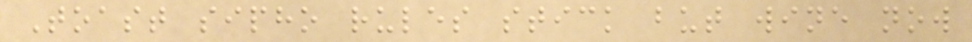Toast sipho rules stick but wine now
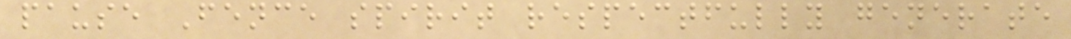pause Fence spirit respectfully generate
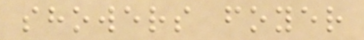showers foyer
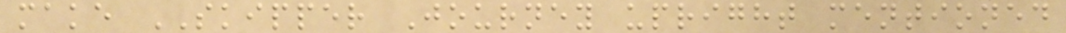make SKIPPER Journey upright mentioned
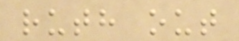ruth out
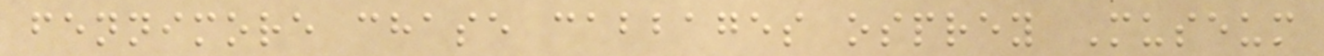fennimore chase cabbages osprey Museum
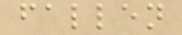fallen
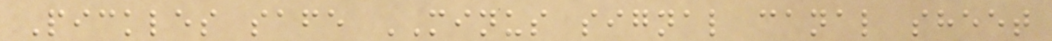Pickles safe MINUS signal canal sheet
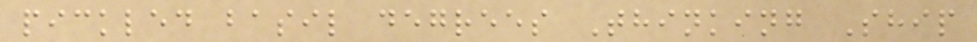pickled basil degrees Thinking Ship
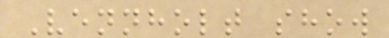Vennholt show
